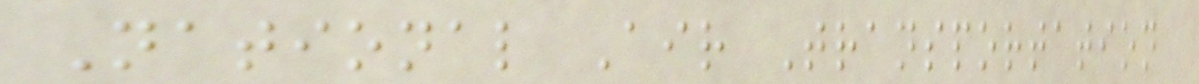National Air Transportation
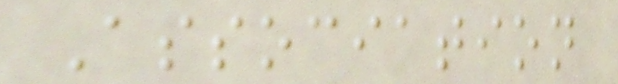Association
